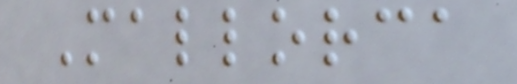Mallorca
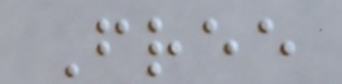Free
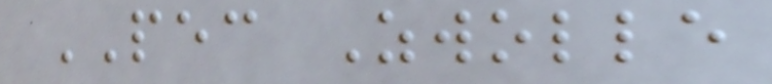PEC Zwolle
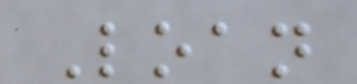Loan
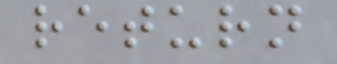return
